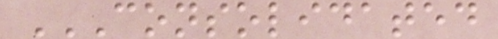CONSOLIDATED
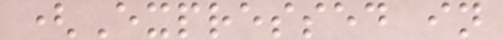(Expressed in
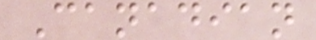Canadian
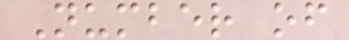Number of
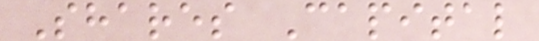Shares Capital
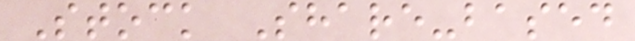Stock Share-based
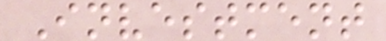Investment
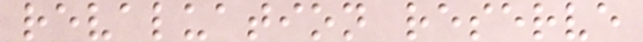revaluation reserve
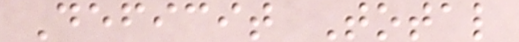Deficit Total
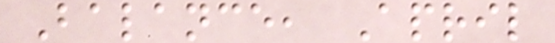Balance, April
